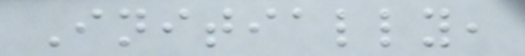Initially,
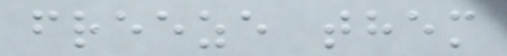freeze them
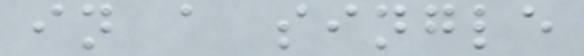in a single
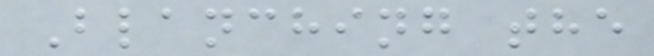Blanching the
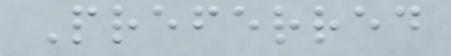Preferred
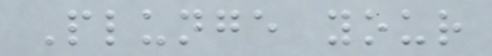Plunge your
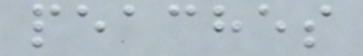peaches
